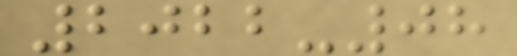2022-08
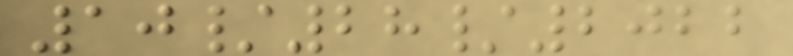10/28/2022
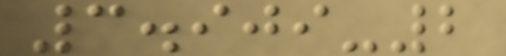3.909-2
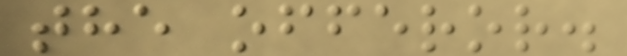the offeror.
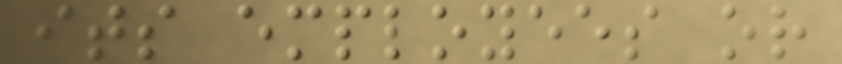its employees or
